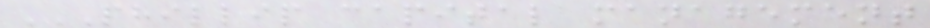PHILLIP CAPITAL MANAGEMENT
